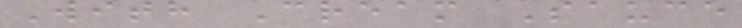With Cream Sauce
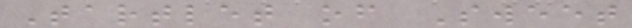Tartlet of Sweet
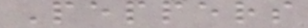Peppers
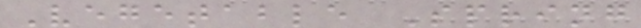Vegetable Spring
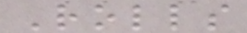Rolls
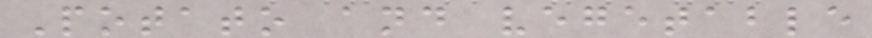Potato and vegetable
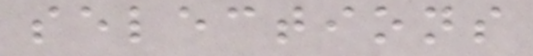selections
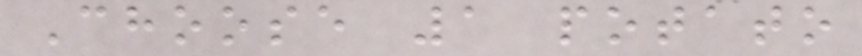Choose 1 potato
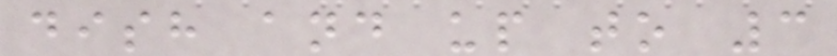dish and up to 3
